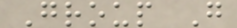Group G
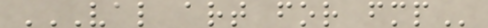VAL ART FOR FMP
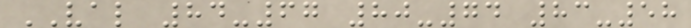VAL 84-67 80-74 83-58
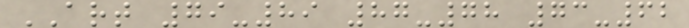ART 79-89 87-78 73-62
